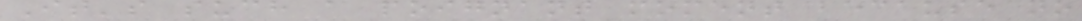It's such a poignant moment because no
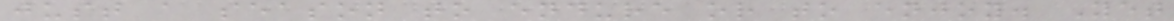just a season to endure or to enjoy. Yet
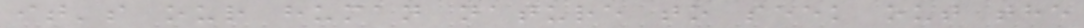it's our human nature to seek out the
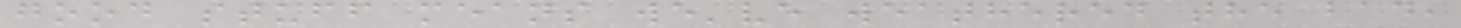good stuff means we've weathered the bad,
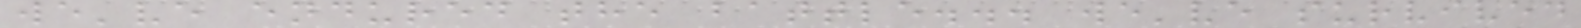we've endured the battle... we've survived
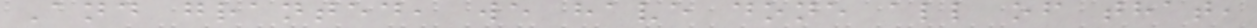And granted, we have done all of that,
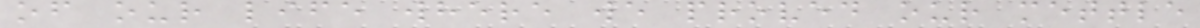of our life where we proved our mettle
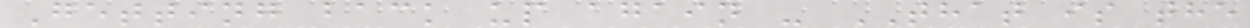Getting back up again - THAT is the
